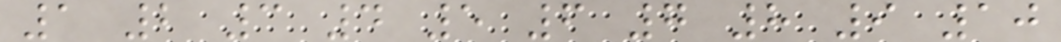1 2 3 4 5 6 7 8 9 10
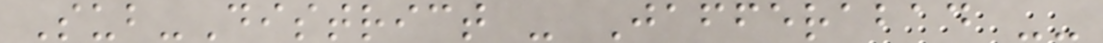Sub-District - Jafferabad --
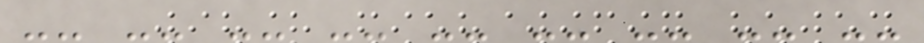-- -- -- -- -- -- -- -- --
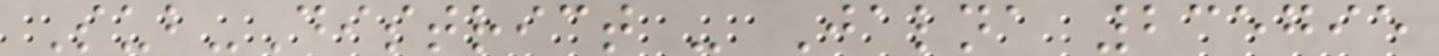Sub-District - Jalna 235795
